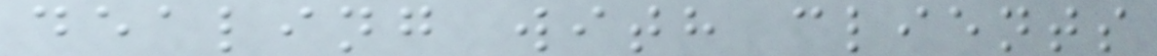dealing with clients
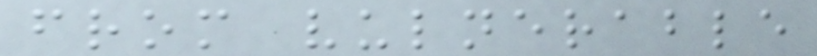from vulnerable
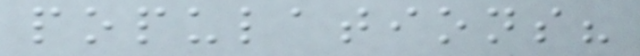populations?
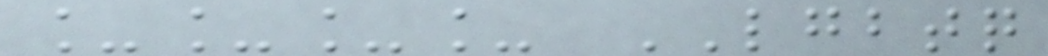____ LGBTQ
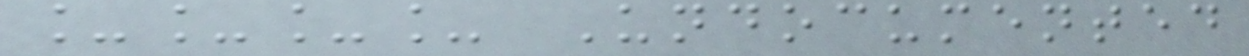____ Undocumented
